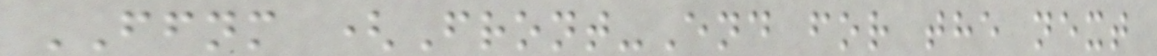FFNM (Front-End for the next
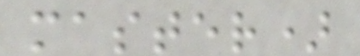master)
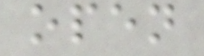open
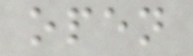open
